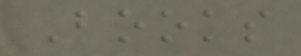Books
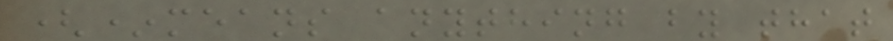(*means anything by that
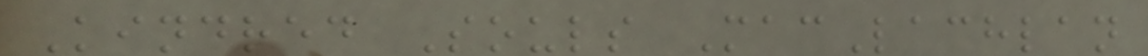Kindred Souls MacLachlan
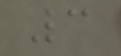3
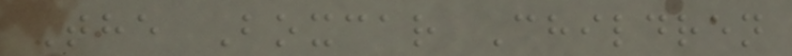The Boxcar Children
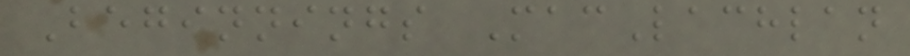Beginnings MacLachlan
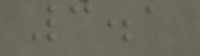3.1
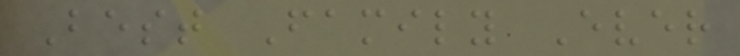Best Family Ever
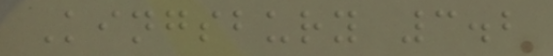Kingsbury 3.2
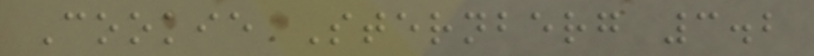Cookie Sternberg 3.2
